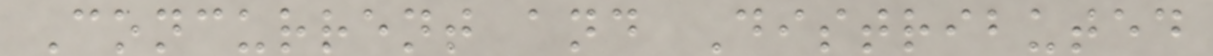Concurrent and Distributed
